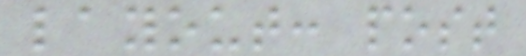layout: post
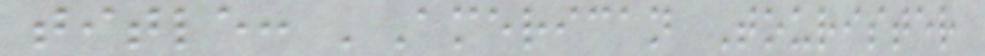title: 'American Tourister
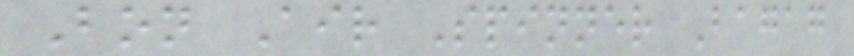Bon Air Spinner Bagag
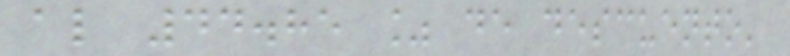al 44.85 % de descuento'
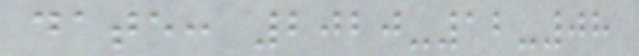date: 2020-12-08
